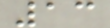13
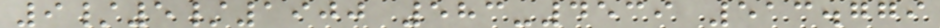9/5/1900 583-4539 513.779
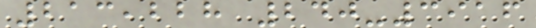213,228 240-3916
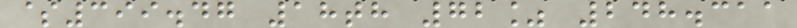$399.47 18th 72% 248.311
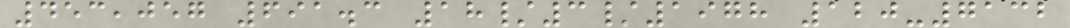453,057 691.3 18/3/1978 120-7132
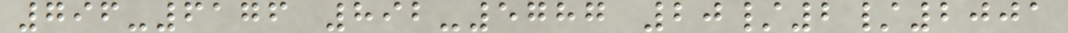796-6176 892-5787 20/2/2001
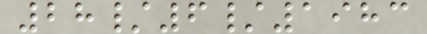28/6/1983
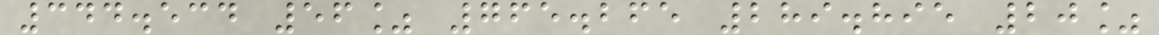344.534 56% 765.265 289.895 20%
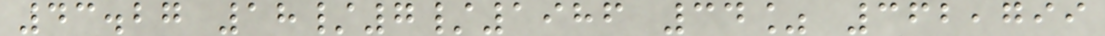43.27 18/7/1986 34% 362,799
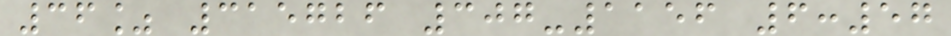36% 315726 307-1156 6:57
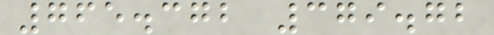765.372 379.72
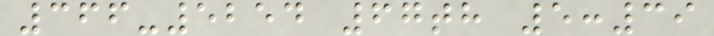366-5254 67th 5:39
